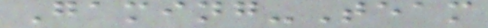Gaming-Team
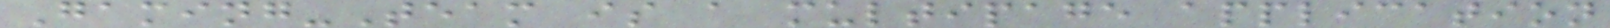Gaming-Team is a multipage application
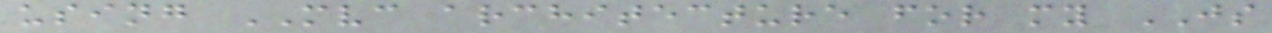using MVC architecture for my JS
